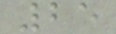25
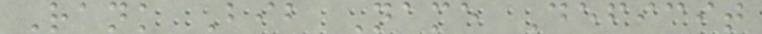Rank Bib Name Deficit
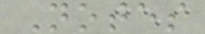Notes
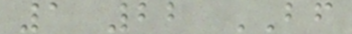1 22 BF
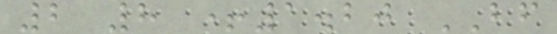2 8 +1.20 BF
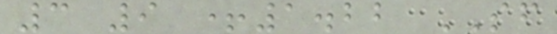3 9 +1.22 SF
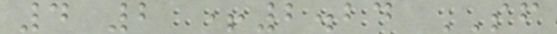4 2 +2.24 SF
